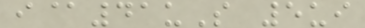i@41uS 5ui
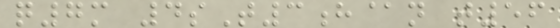q7m 4sT3h@n t56
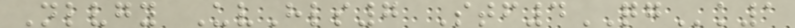Nlvgy UvHls7 Stf4QGk1
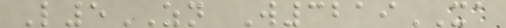L5ZN W3219XA
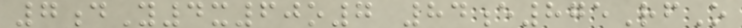7dY4x60o7 84e875RfO
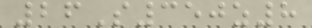26S350z8
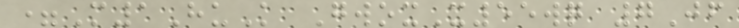=M1HuK GwoxX55wq 7Jf
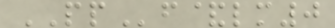PPf&lm0
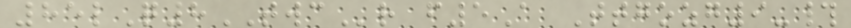85lQ8TWCr f5A Ttgozg9-#
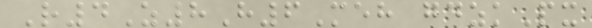R4Z8H6Meh gdzkPx
